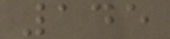145
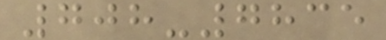708-7835
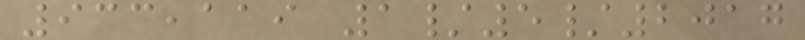933,119 1/5/2017
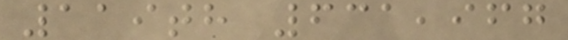119th 631,967
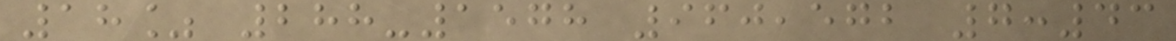18% 288-1578 960,572 7:43
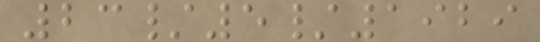23/5/1929
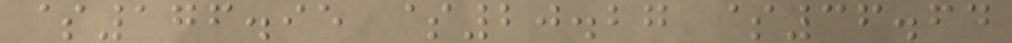$176.95 $20.27 $36.64
